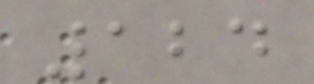124
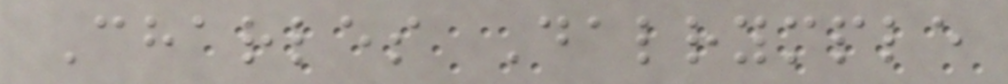Charles Dalrymple
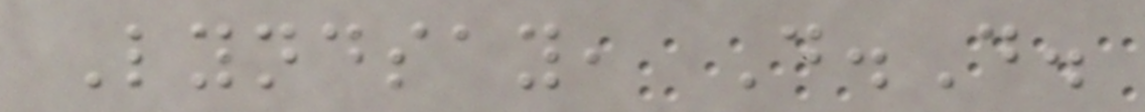Lyndsay, D.D.
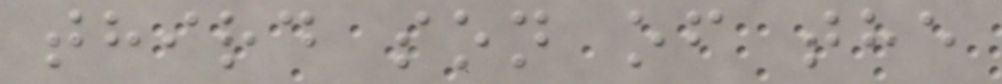third son of the
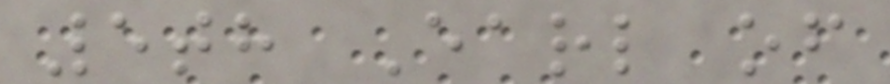5th Earl of
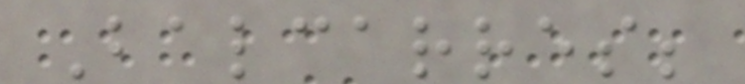Balcarres;
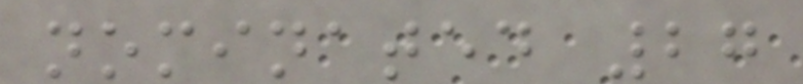nominated 27
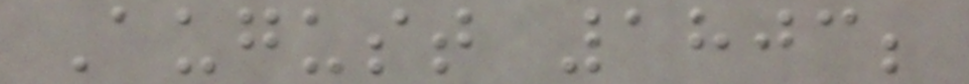August 1803;
